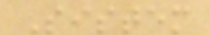Sistem
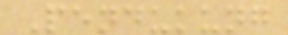Pendukung
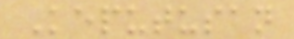Keputusan
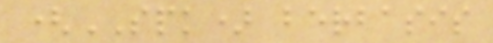(SPK) berbasis
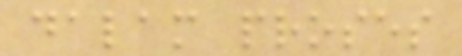dalam proses
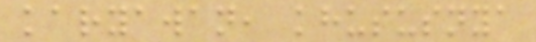karyawan, khususnya
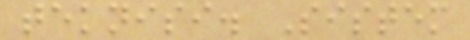teknisi. Sistem
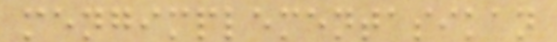mengimplementasikan
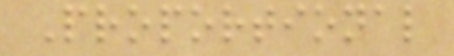Proportional
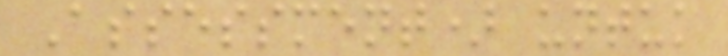Assessment) untuk
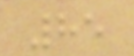85
